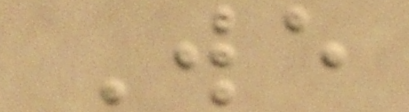We
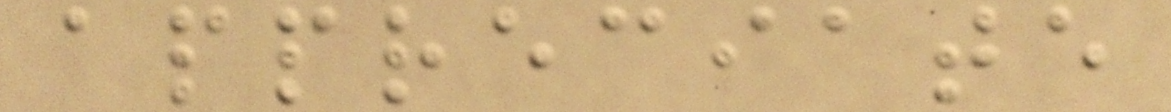appreciate
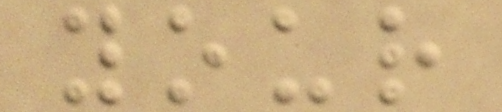your
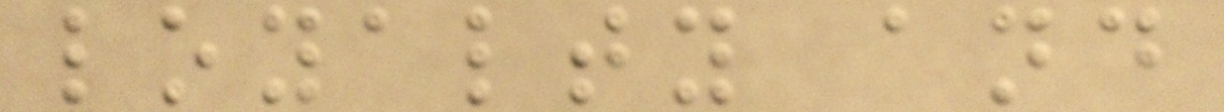loyalty and
